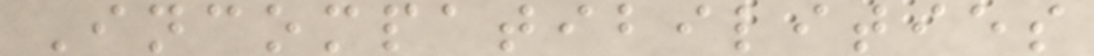Incompatibilities
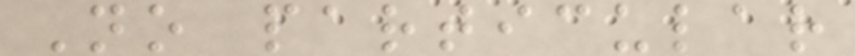No particular
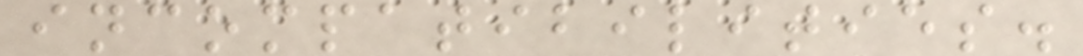incompatibilities.
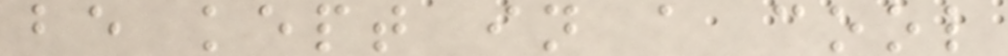be kept in a cool
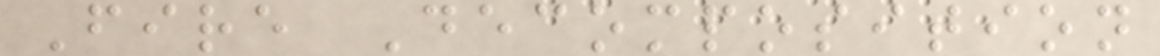Fire Decomposition
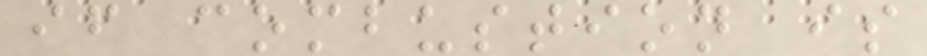if combustion is
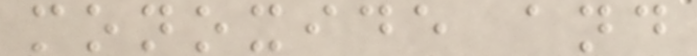monoxide and
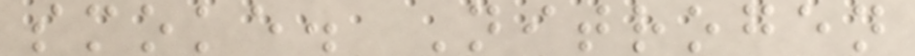smoke. Nitrogen
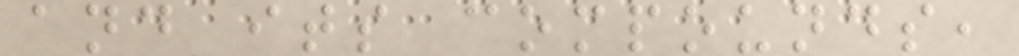and its compounds,
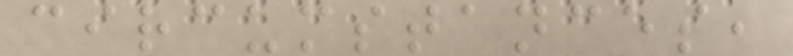circumstances,
